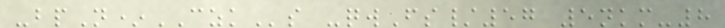-bpN*CZKs -qwFs/57 5nkm-8
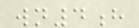wn4h
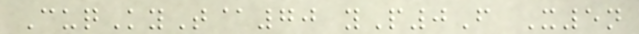CuqKyT@70 yP0F X5n
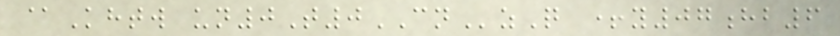@Khtw un0T0CNzQ +y07hb6
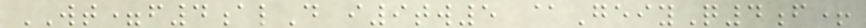WT=f4alD i9tw5 @GeiyQ4f+
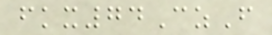fkx74CzF
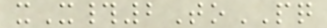xX#2ToPQ
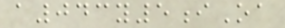a043y5iOa
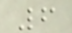6
